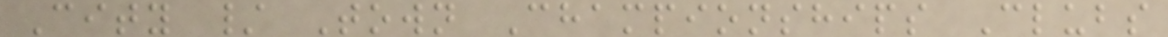City / Town Championships Clubs
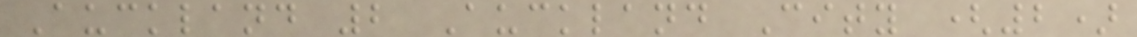Auckland 2 Auckland City (2)
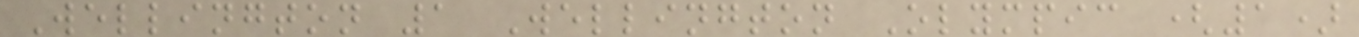Wellington 1 Wellington Olympic (1)
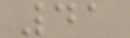41
